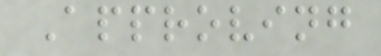Approving
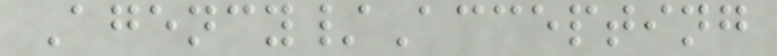Agency/Accepting
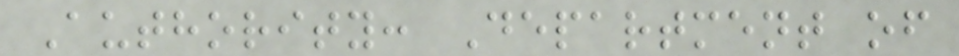Authority: Department of
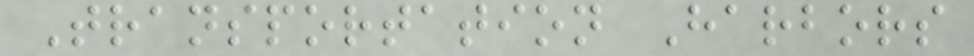Transportation Harbors
